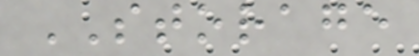STORAGE
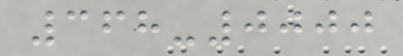368-0000
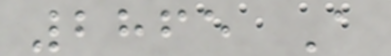2865 A
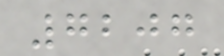7207
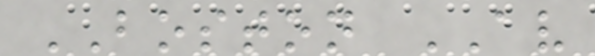BOSTON AV
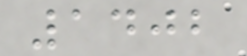1402
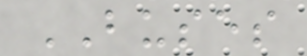BUSES
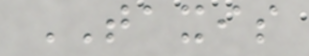TAXIS
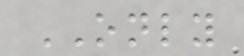ONLY
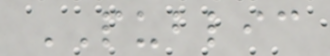PUBLIC
